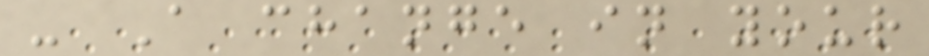- A change in your
